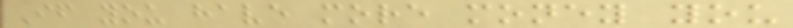If you have more money you
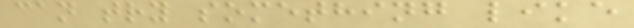can try something like
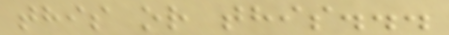this or this...
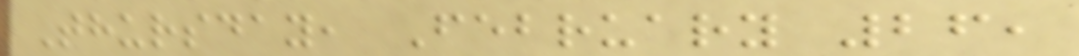Thursday, February 26,
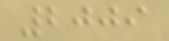2009
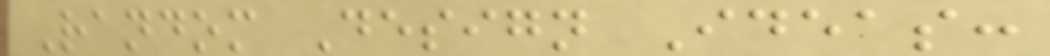Random Design Ideas:
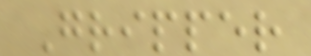Gripper
